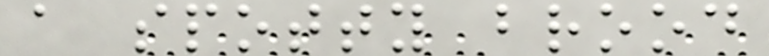a spotty brood
